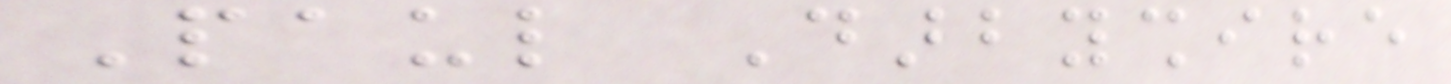Paul Darbyshire
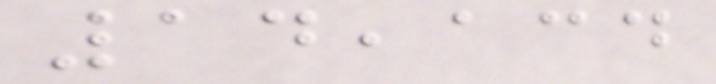14,134
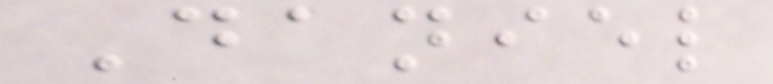Daniel
